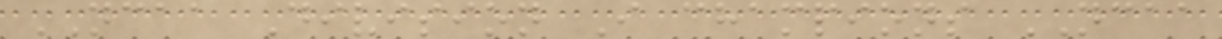NCAA Division I champions NCAA
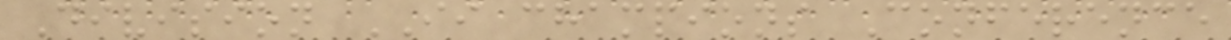Division II champions Conference
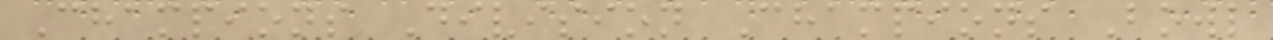Champions Division Champions Bowl
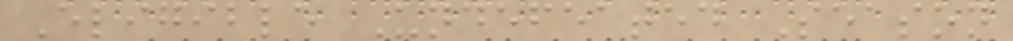Eligible Undefeated Season
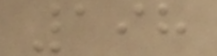198
